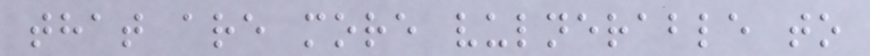that are more vulnerable to
